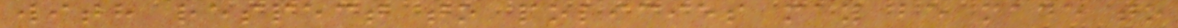with respect to policies may be made to
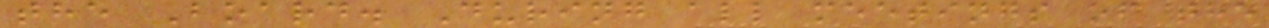the Board. During all meetings of the
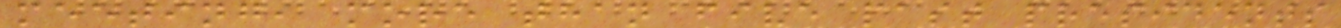meeting, more than five past presidents
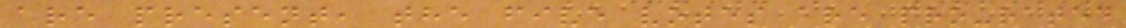are present, the five votes are pro-rated
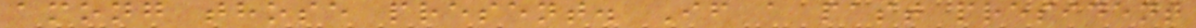among those present. If a past president
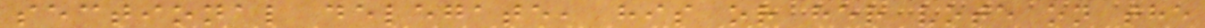sectional delegate, his or her vote on the
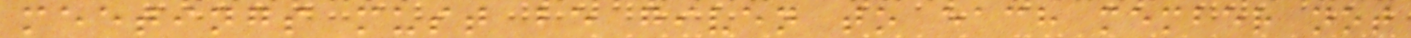meetings must be given to each member not
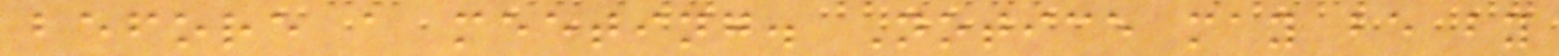before a meeting. Notice may be by
